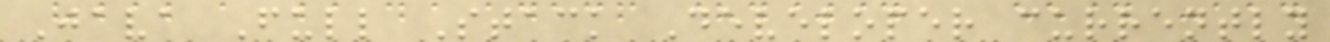Java Full Stack Developer currently
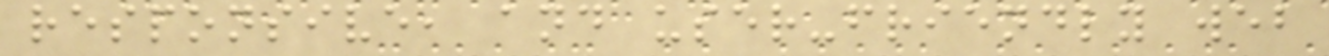responsive, and user-friendly web
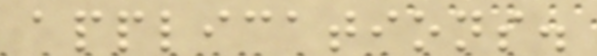applications.
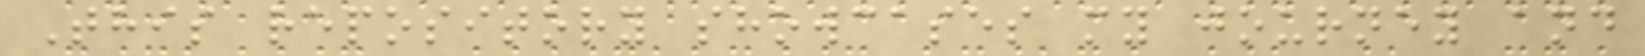This repository showcases my journey and
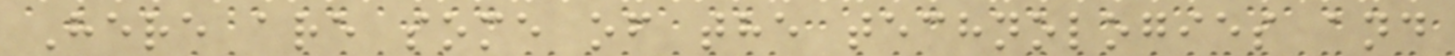Here are some of the technologies and
